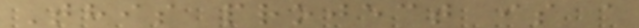This project is a
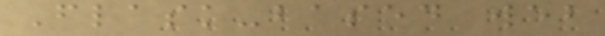Flask-based web
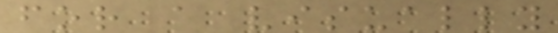for a visually
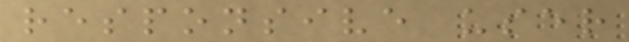responsive user
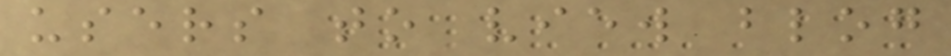users to view blog
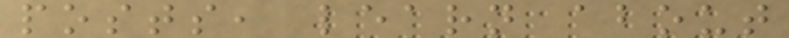posts, learn about
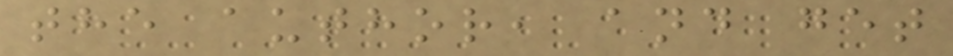the author, and get
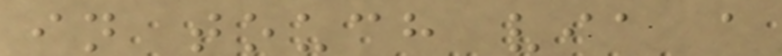in touch via a
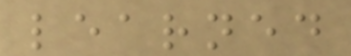learned
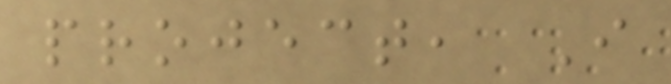project, I
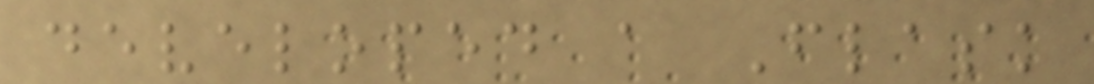developed a Flask
